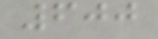600
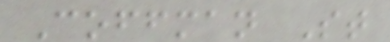Coffman St
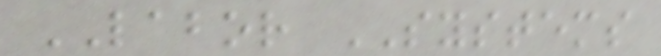LABOR SYSTEMS
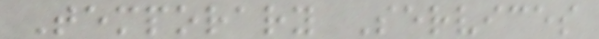Temporary Services
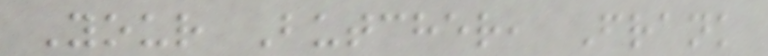Your Butcher, Frank
